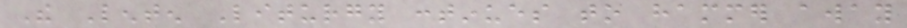The Lenten Liturgy continues to hammer away
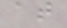at
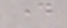day
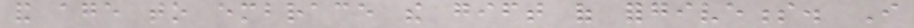and age to embrace the gift of forgiveness. I
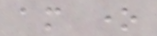am one
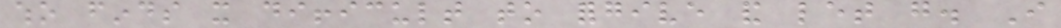who finds it difficult to forgive and let go. I
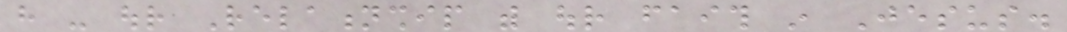have - our Relationship with our faith in Jesus.
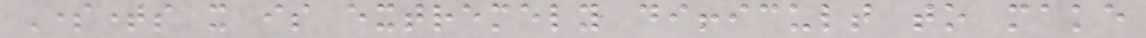Sometimes it is extremely difficult to make
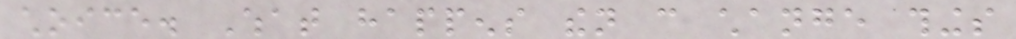choice. What happens then can change things
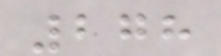278
